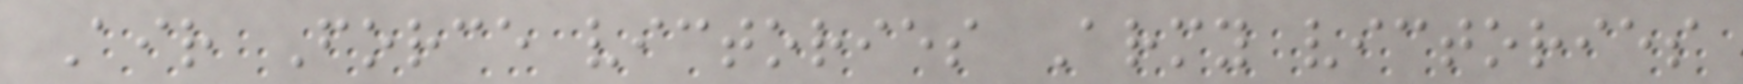Air Force victories Army victories
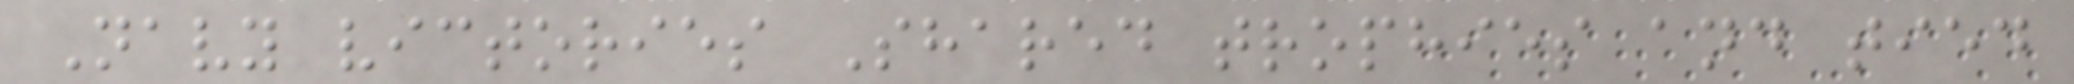Navy victories Shared trophies and tied
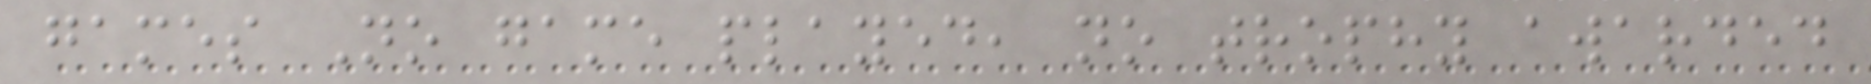games No game played, no trophy awarded
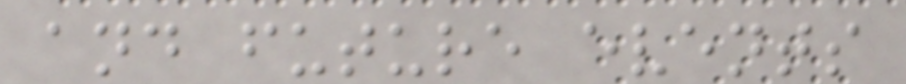and future events
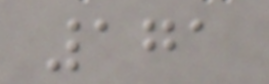171
